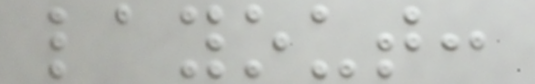layout:
